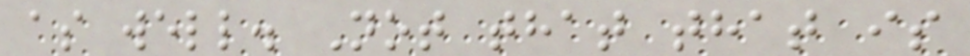as well. Not that that is
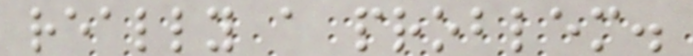really a problem.
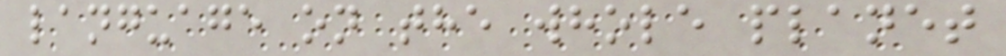language on the whole planet
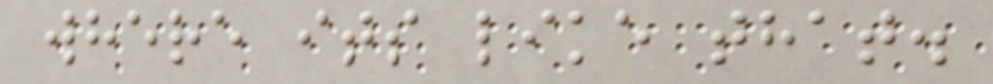where its like that.
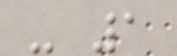- 1
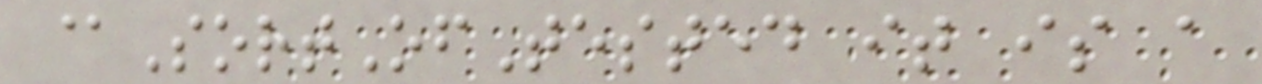@SortOfTested it is a
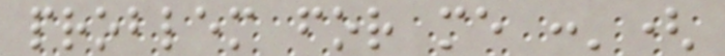problem for me :'(
